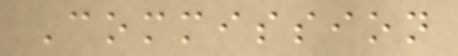Commission
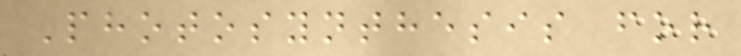Photosynthesis for
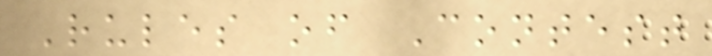Rules of Contest
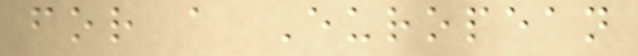for a European
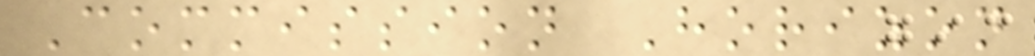Commission Horizon
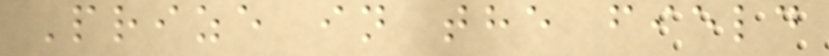Prize in the field
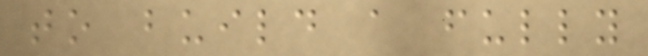to build a fully
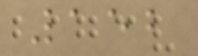152
